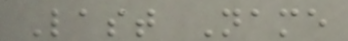Last Name
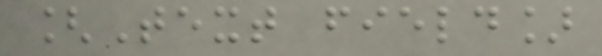[Text field]
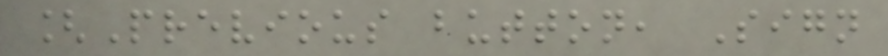[Previous button, Sign
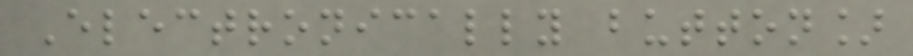Electronically button]
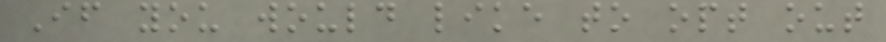If you would like to opt out
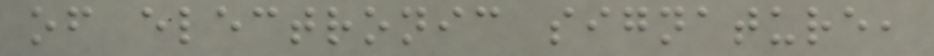of electronic signature,
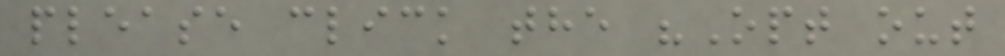please click the "Opt out
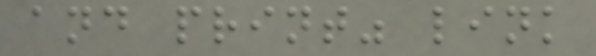and print" link
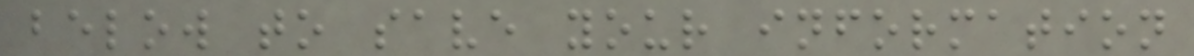below to save your information
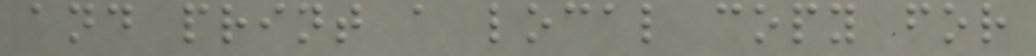and print a local copy for
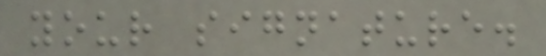your signature.
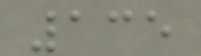135
